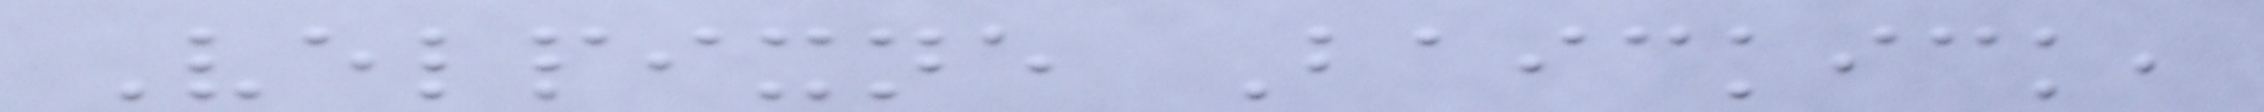Velpixne Baickick,
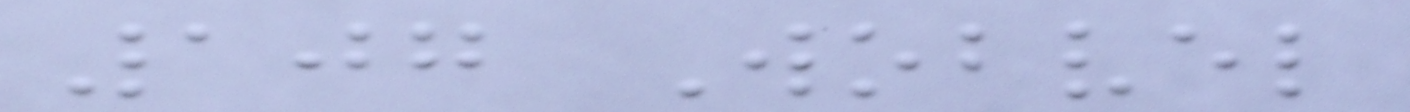107 Wobvel
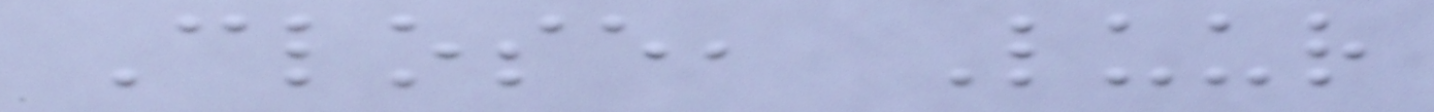Close, Luur
